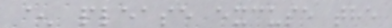^ please excuse the
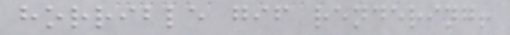horrible gif rendering!
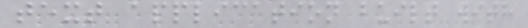text application built with
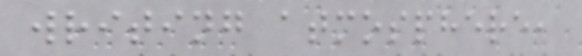writing atmosphere,
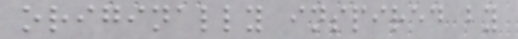originally inspired by
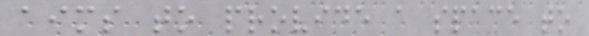aims to provide a space to
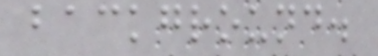background.
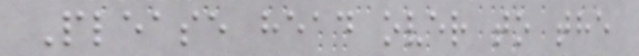Please head over to the
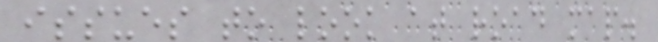issues to look at road map.
